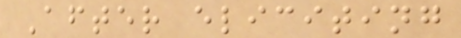After eliciting
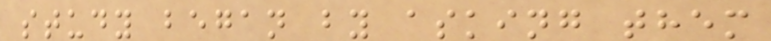study began by asking them
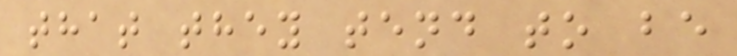that they tend to be
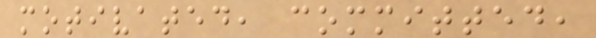motivated, committed,
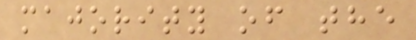majority of the
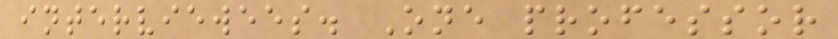interviewees. One professor
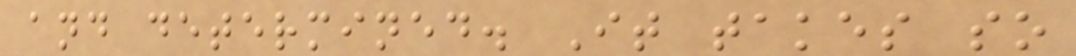and determined. It takes so
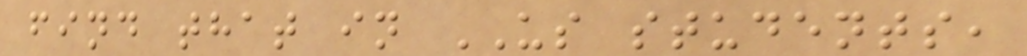find that in US students,
